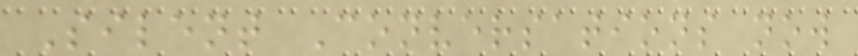Silent Conversations now
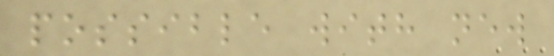possible with new
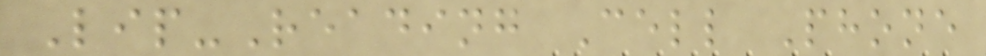Lip-Reading Cell Phone
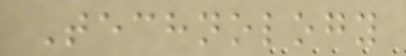Technology
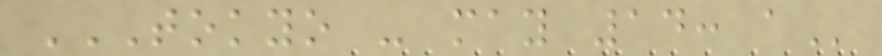TOKYO - MAY 14: A
